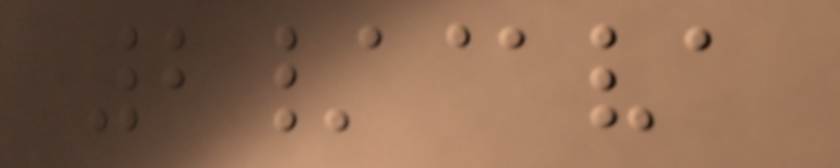2/@va
